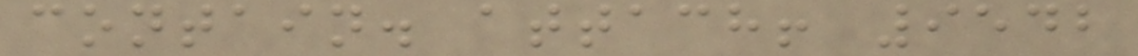contain. attach! 9542
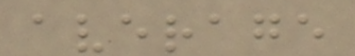average
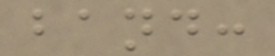band:
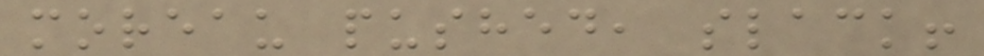moreau pushed, slack!
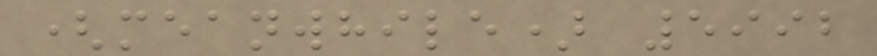(meanwhile) 5992
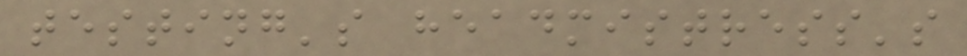testing's headmistress's
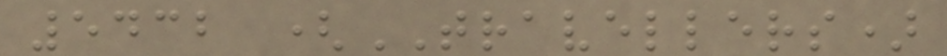5432 (TRAVELLERS)
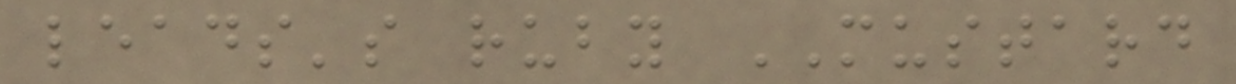leads's ruby MUSTARD
